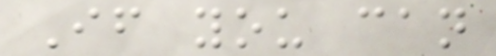If you can
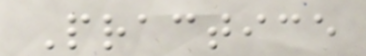Practice
